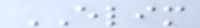ELIM
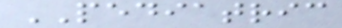PEDIATRIC
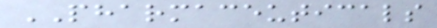PHARMACEUTICALS
